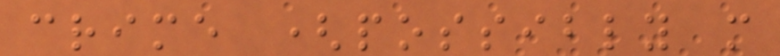crime (possibly more
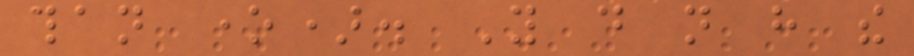than one). You do not have the
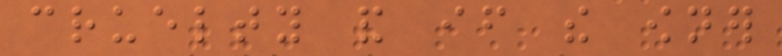cruelty and if the owner
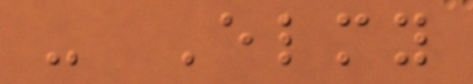- Elmy
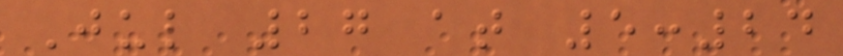Jul 27 at 5:24
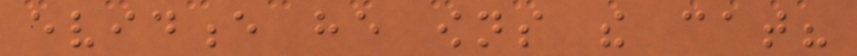evidence he owns the cat?
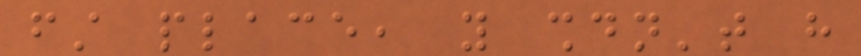first place, you shouldn't have
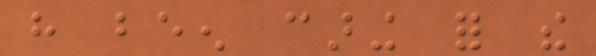have been caring for the
